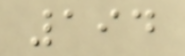194
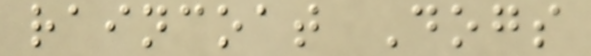raincoat Dogs
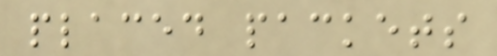placed packets
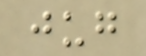jug
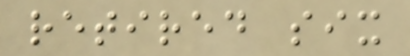retired six
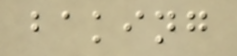baking
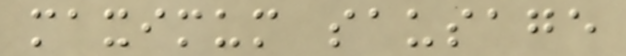maximum sausage
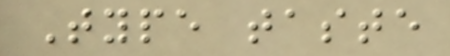Type taste
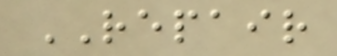REPAIR
